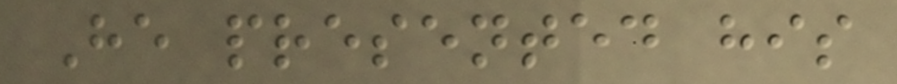He presented his
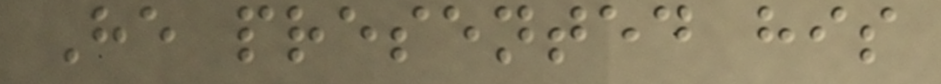He presented his
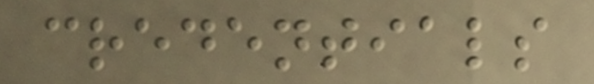credentials
